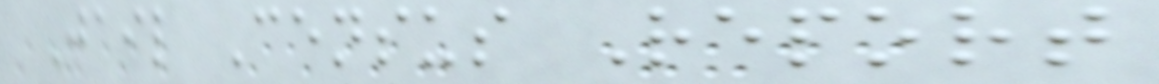Jail Census Report
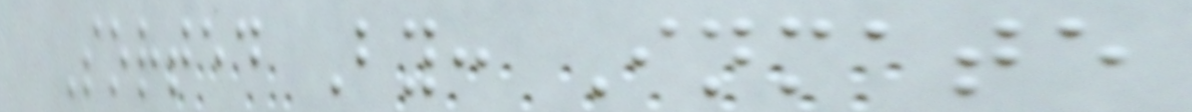Sorted By: Inmate
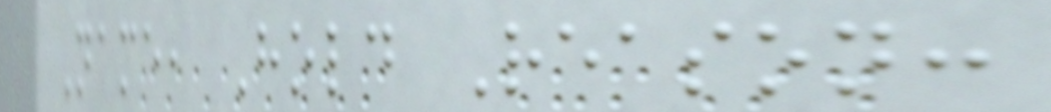Name, Hold Reason:
